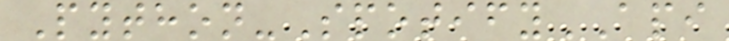Python-SpotifyAPI
